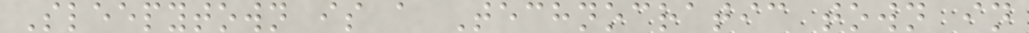Sleepytown is a Technocratic town in
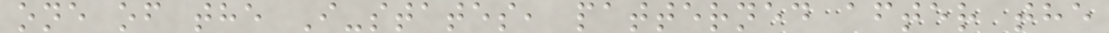one of the I-states, patterned after the
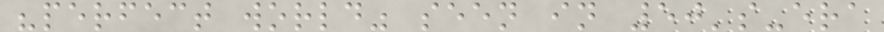"perfect world" seen in 50's-era
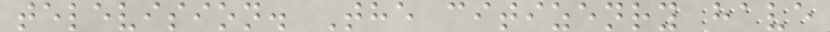television. The citizenry have
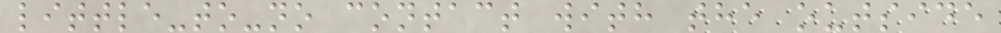little-to-no contact with the outside
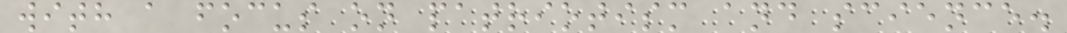with a focus on patriotism and science.
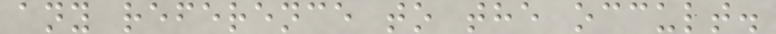any reference to the occult.
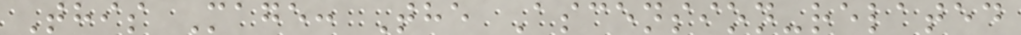This Mage: The Ascension-related
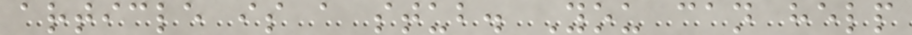article is a stub. You can help
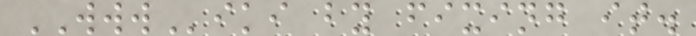WWWiki by fixing it.
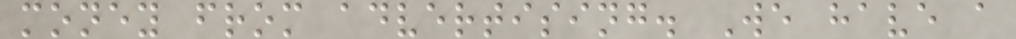money from advertising. We have a
